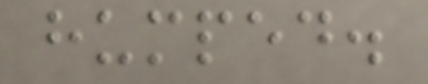humped.
